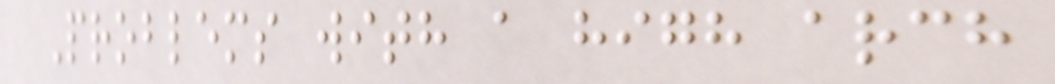Problems with a high arch
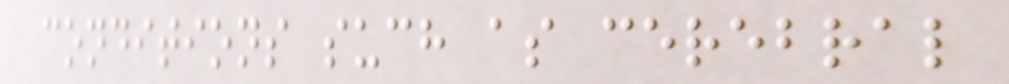conditions such as cerebral
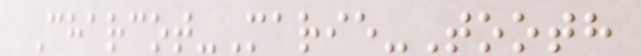Charcot-Marie-Tooth
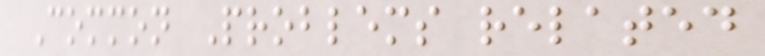Common Problems related
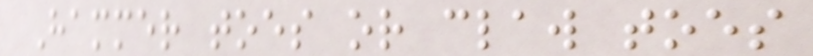Hammer toes or claw toes
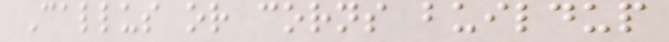Callus or corns buildup
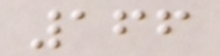166
